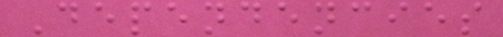Dependencies
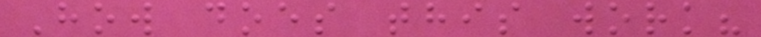How does this work?
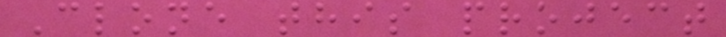Clone this project
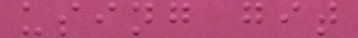using git
